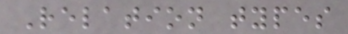Relation types
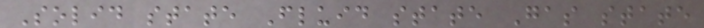Solid state Fluid state Gas state
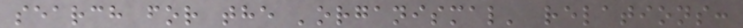search for the 'organismal' relations:
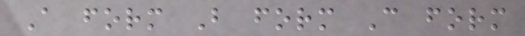A form B form C form
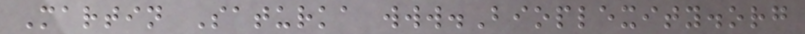Martin Saturka www.Bioplexity.org
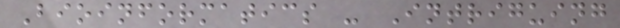Bioinformatics - Intriguing
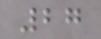27
